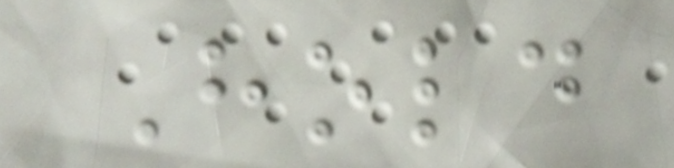Hold
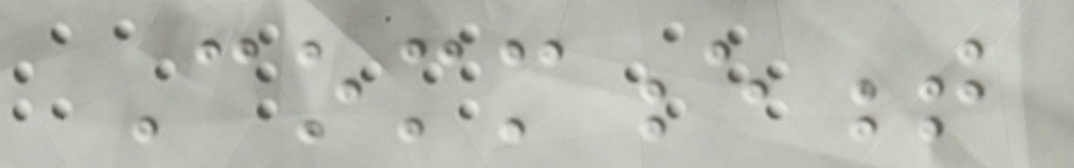Commencement
